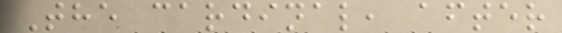The cardinal, after
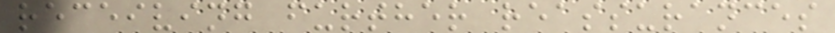receiving further reassurances
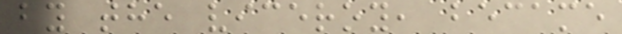by the viceroy, became
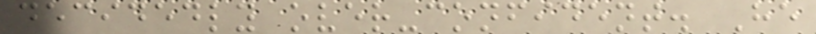decidedly over-confident. He
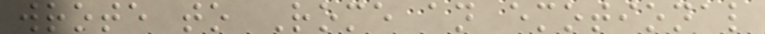wrote to Rome an emotional
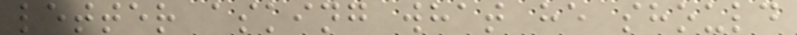letter asking what he should
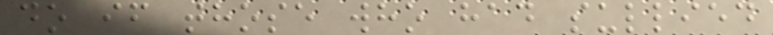do if those who had sullied
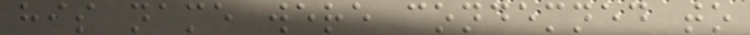his name were condemned to
